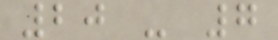20 - 7
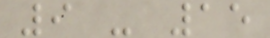9 - 15
